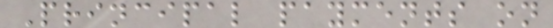Principal payments on
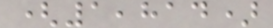(1,814)
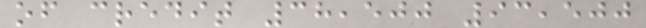of credit 38,500 93,500
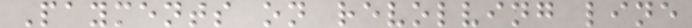Payments on revolving line
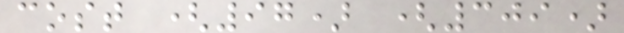cost (97) (309)
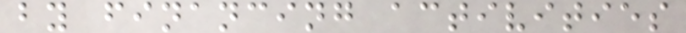by financing activities
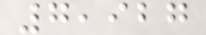7,927
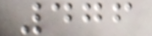476
